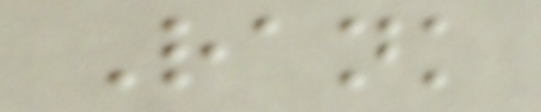Rank
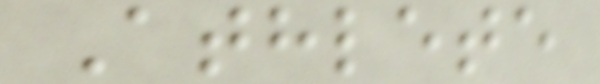Athlete
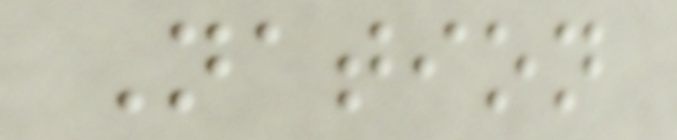Nation
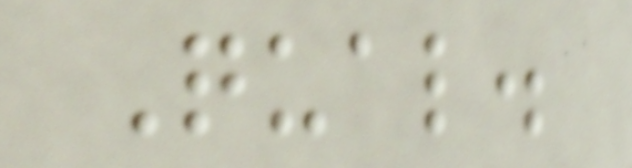Qual.
